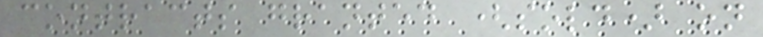contracts granted (sold) on
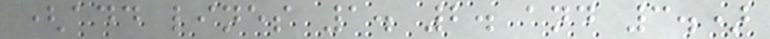(add lines 1. 2. and 3.)
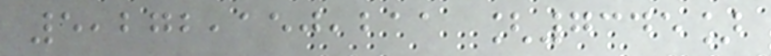5,272,150,211 [7345]
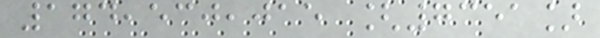174,530,015 [7351]
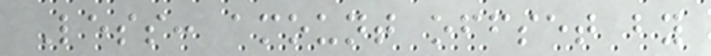Less: amount offset by
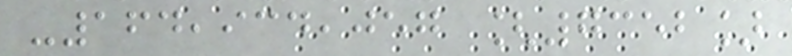-164,934,057 [7352]
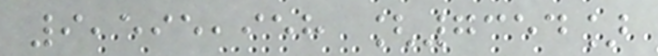9,595,958 [7354]
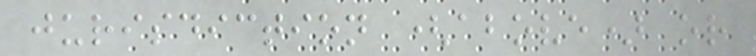jurisdiction (above) or
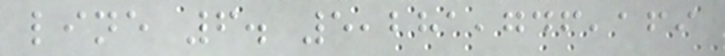line 6. 5,281,746,169
